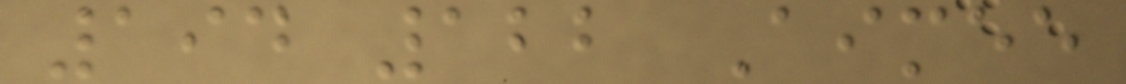194 122 Aimee
